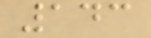143
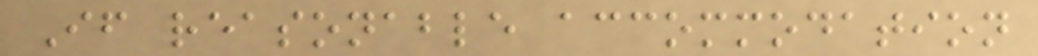If reasonable accommodation
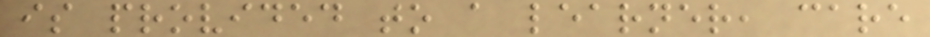is provided to a learner, care
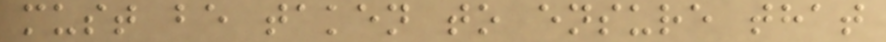must be taken to ensure that
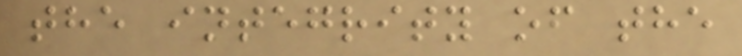the integrity of the
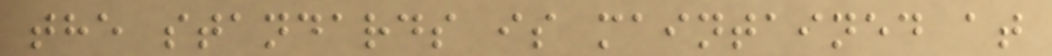the standards is maintained at
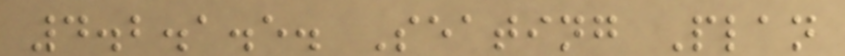4.2.1.5. Seating Plan
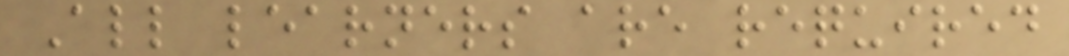All learners are required
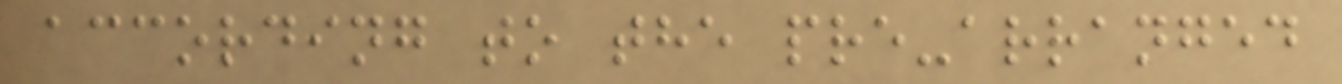according to the pre-arranged
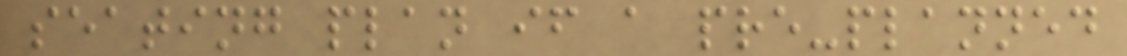seating plan if a pre-planned
